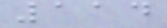114
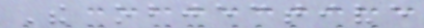The objective
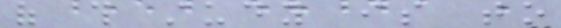of this study is to
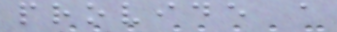provide a
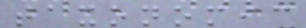taxonomic
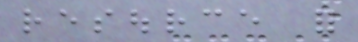resource for
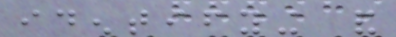identifying and
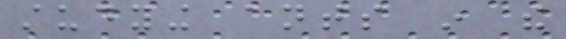studying ants in the
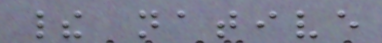their native
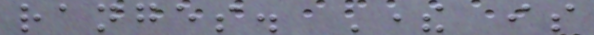ranges. There is
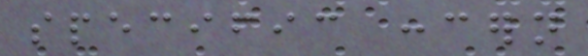specific concern
